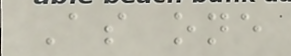As one
